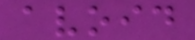avoid
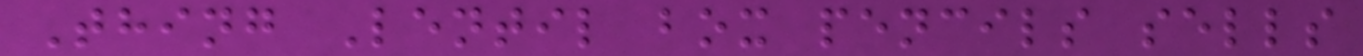Thing Lentil box pencils sells
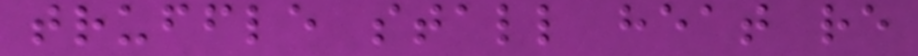truffle stall heat re
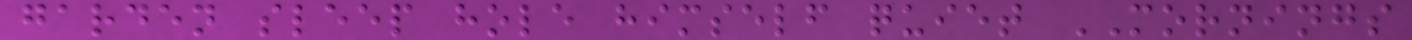garden sleep hole himself quiet MORNINGS
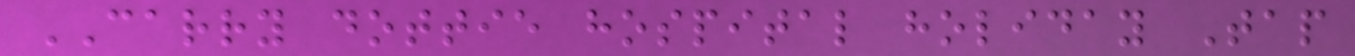CARRY dottie hospital holiday Tap
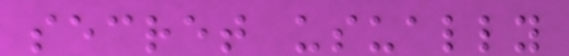secret usually
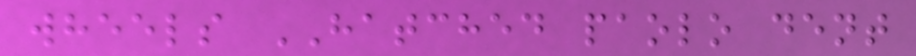wheels HATCHED paolo dent
